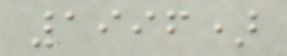1996)
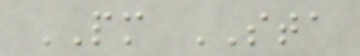PM STA
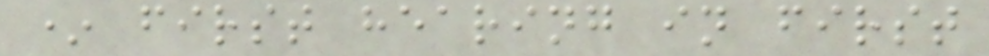* first hearing in first
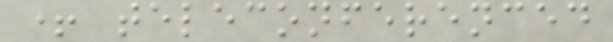+ teleconferenced
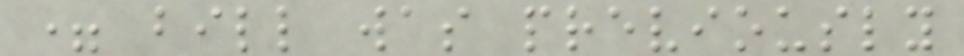= bill was previously
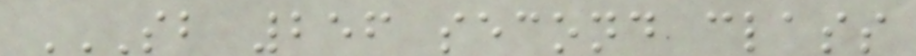SB 256 SECOND CLASS
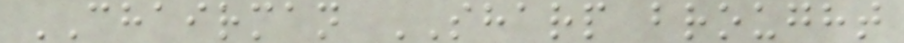CHAIRMAN SHARP brought
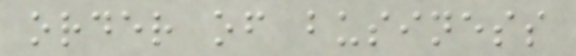order of business
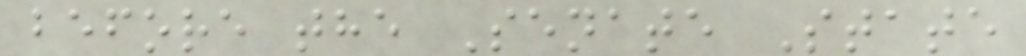before the Senate State
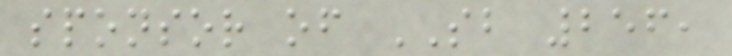sponsor of SB 256,
